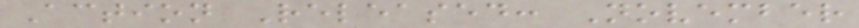Action Released: November
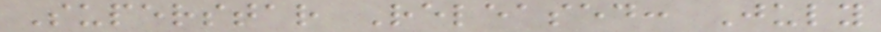Superstar Released: July
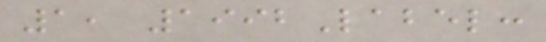1, 1992Label:
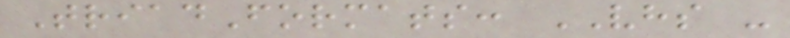TriadFormats: VHS -
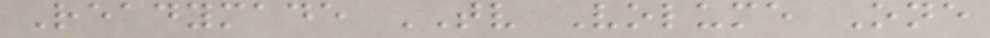Readymade TV Volume One
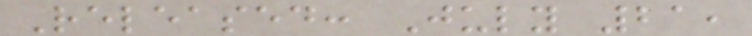Released: July 21,
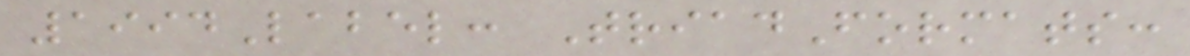1994Label: TriadFormats:
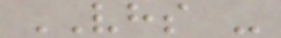VHS -
